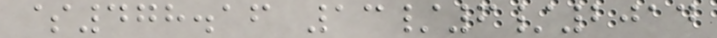$478.16 13/6/2014
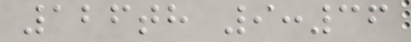126th 9:36
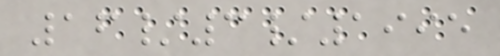16/3/1995
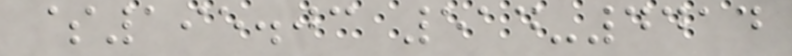$195.03 514-4414
